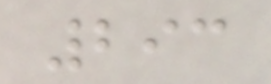293
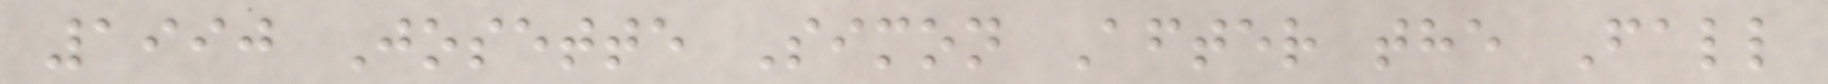1990 Josette Simon After the Fall
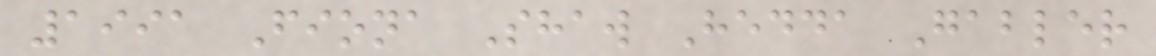1991 Fiona Shaw Hedda Gabler
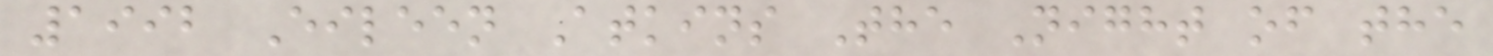1992 Eileen Atkins The Night of the
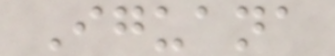Iguana
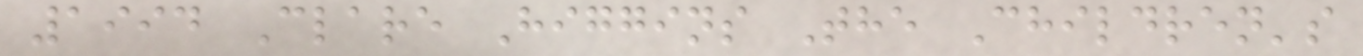1994 Clare Higgins The Children's
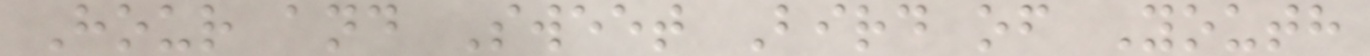Hour and Sweet Bird of Youth
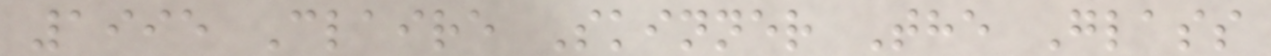1995 Claire Skinner The Glass
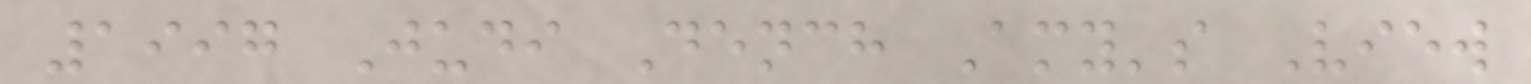1997 Judi Dench Amy's View
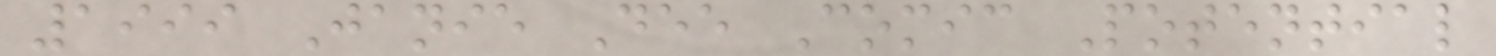1999 Janie Dee Comic Potential
